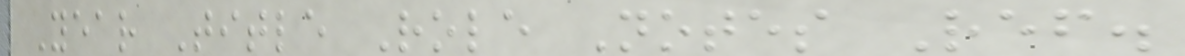Year Title Role Notes Ref.
